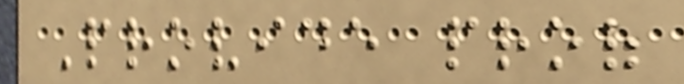Provide proof
